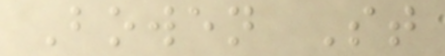Bowen St
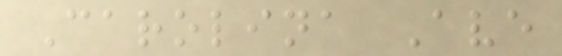Carolina Ave
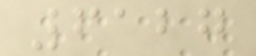6127
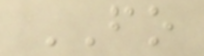FO
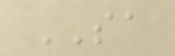SA
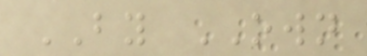BY OWN
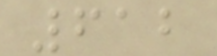612
